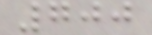700
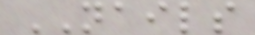NAILS
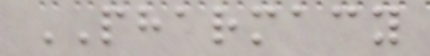PHARMACY
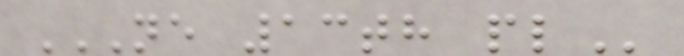NE 13TH PL
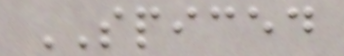SPICED
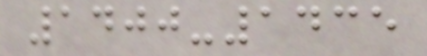1400-1435
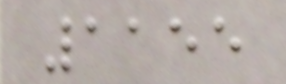1155
